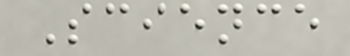Science
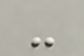-
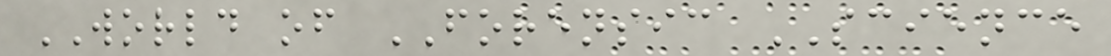WORLD of FORENSIC SCIENCE
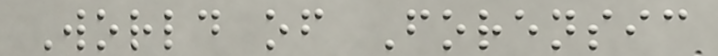World of Forensic
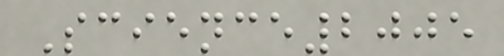Science2005
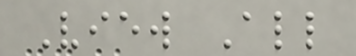View All
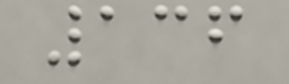136
